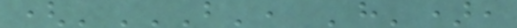('B', 'H'),
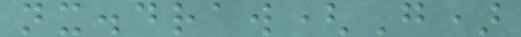nx.draw(G)
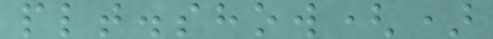plt.show()
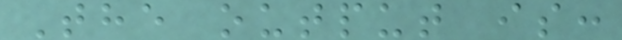The output is:
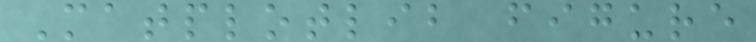Matplotlib figure
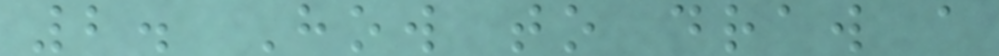2. How to draw a
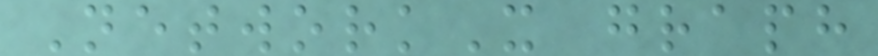NetworkX graph
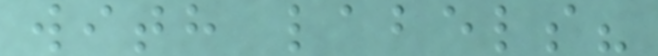with labels?
